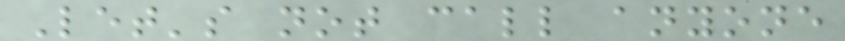Let's not call anyone
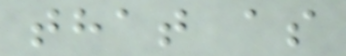that as
